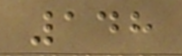148
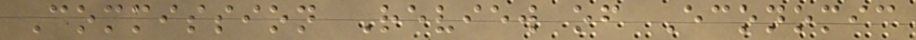Commission Review of Economic
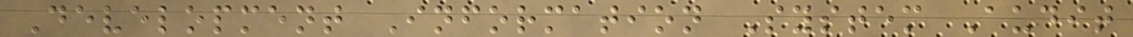Development Information System Audit
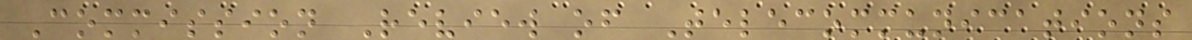Commission Review of Telecommunications
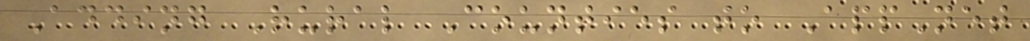Adding Rural Counties to AppNet
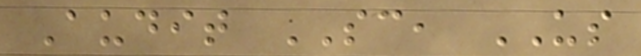Audit SC, US
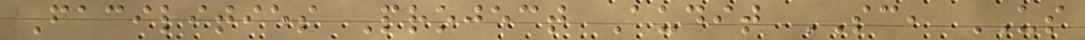Facilities Project Audit SC, US
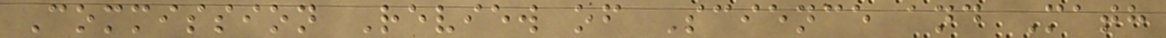Commission Review of Science and Math
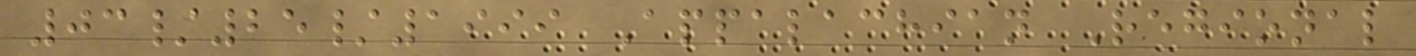03/25/1999 Appalachian Regional
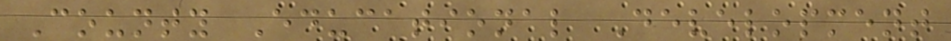County Educational Development
